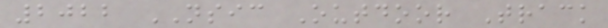2022 NSIC Outdoor Track
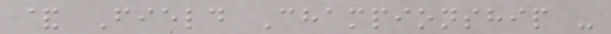& Field Championship -
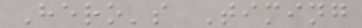Hero's Timing
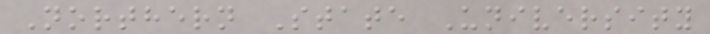Northern State University
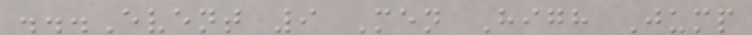...Event 9 Men High Jump
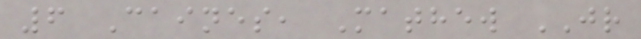6 Caines, Mathew JR
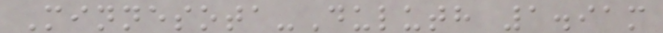Minnesota-Duluth 1.91m
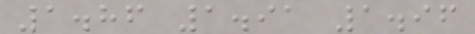1.86 1.91 1.96
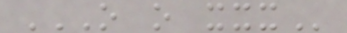O O XXX
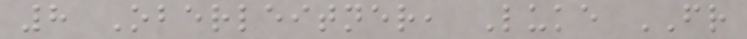8 Oberleitner, Luke FR
